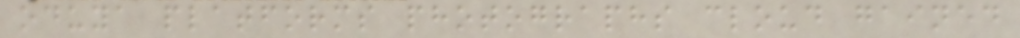oduya platforms photographs cloud gained
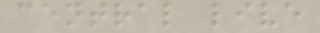central live
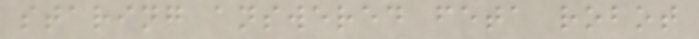staring answered feta robot
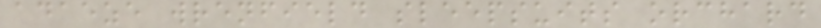adaeze wrenfield sleepsuits orchard
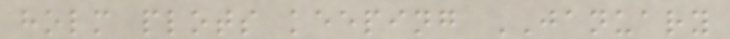holm plots keeping JANUARY
